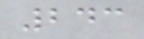243
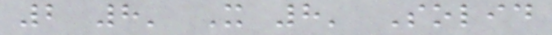2 8' X 8' Solid
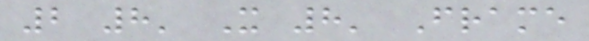2 8' X 8' Frame
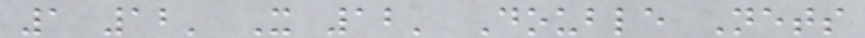1 12' X 12' Double Nets
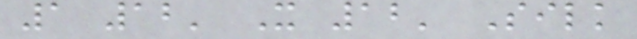1 12' X 12' Silk
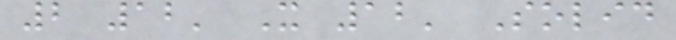2 12' X 12' Solid
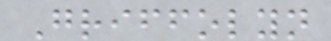Griffolyn
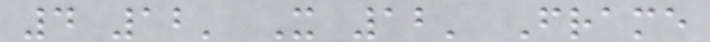4 12' X 12' Frame
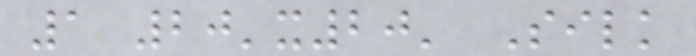1 20'x20' Silk
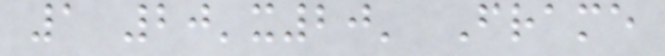1 20'x20' Frame
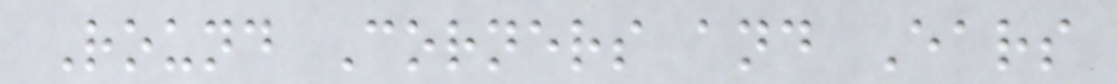Round Corners and Ears
